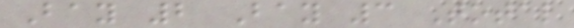Bay 2 Bay 3 Total
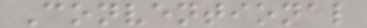Conventional
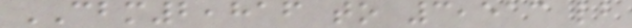CBM2,816 to 3,513 lb
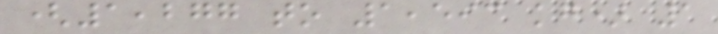(1,277 to 1,593 kg) 1
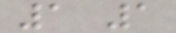1 1
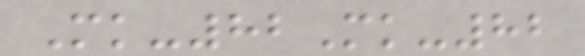Mk-82Mk-82
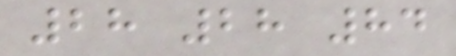28 28 84
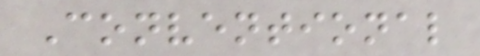Conventional
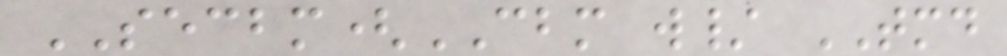SECBM(CBM w/ TMD
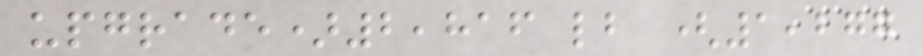upgrade)2,816 lb (1,277
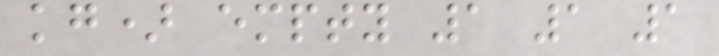kg) empty 1 1 1
